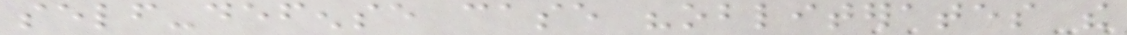self-defense case "obliterates the
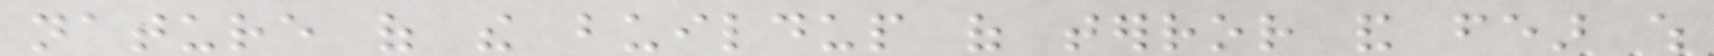nature of the buildup of terror and fear which
